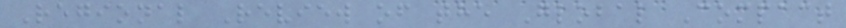Regional Review of the Global Compact
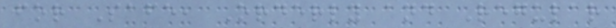for Safe, Orderly and Regular
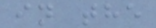in the
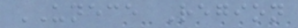UNECE Region
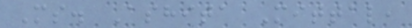Ms. Ashita Mittal,
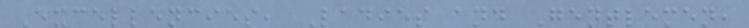Excellencies, Ladies and Gentlemen,
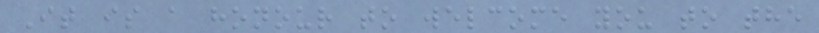It is a honour to welcome you to the
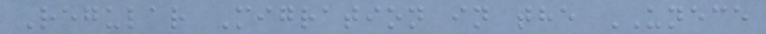Regular Migration in the UNECE
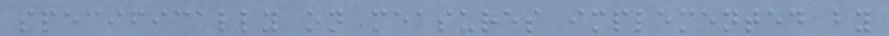specifically on measures implemented by
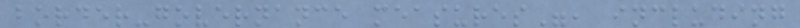border-governance measures", including
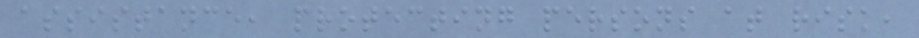assistance, protecting persons at risk,
